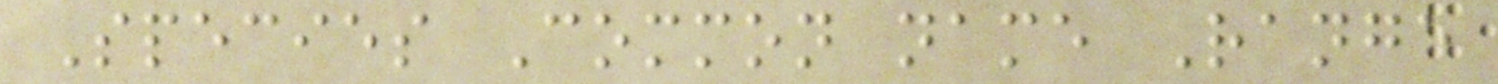Species Common name Range
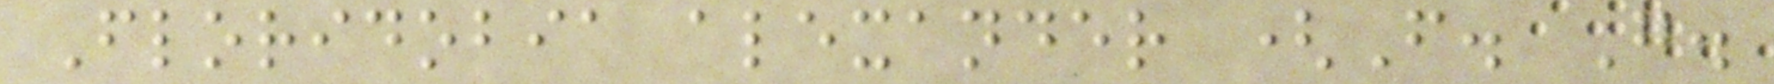Floridobia alexander (F. G.
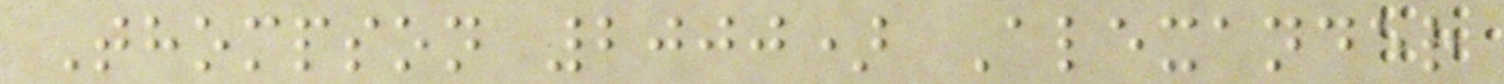Thompson 2000) Alexander
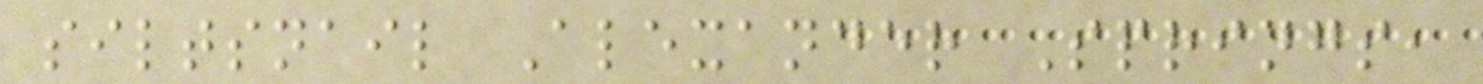siltsnail Alexander Springs,
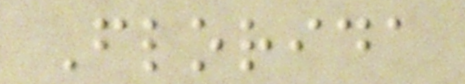Florida
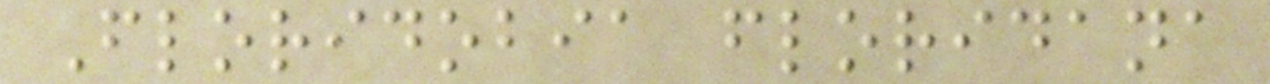Floridobia floridana
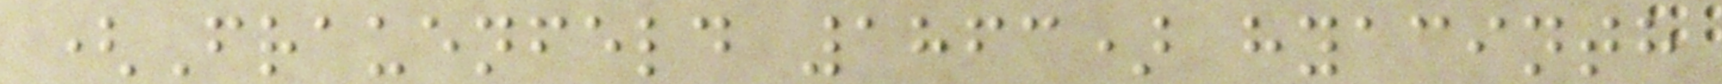(Frauenfeld 1863) hyacinth
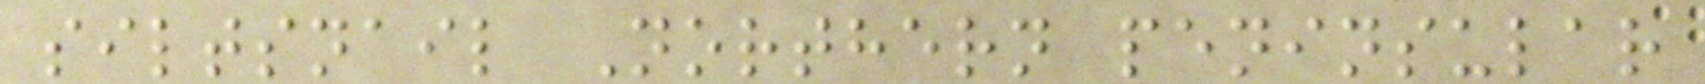siltsnail Northern peninsular
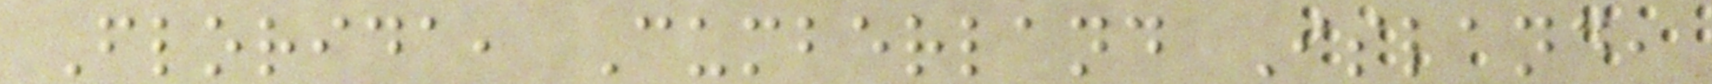Florida, Cumberland Island,
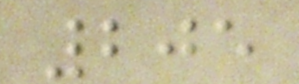205
